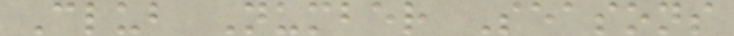Club Number Seasons
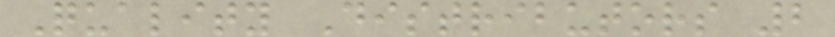Quality Distributors 2
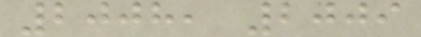2008, 2009
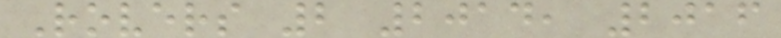Rovers 2 2014, 2016
